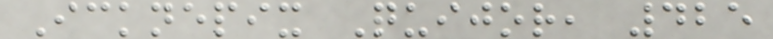Icknepix Quijor, 425
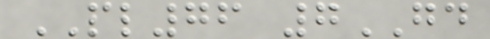PL76 7GD
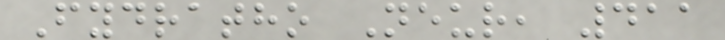Fydratho Neur, 411
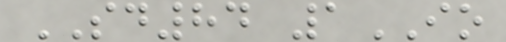SD84 1IO
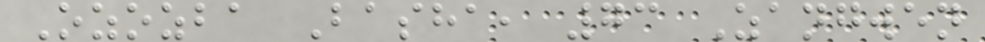Ozozba Basha, 73 Zangwen
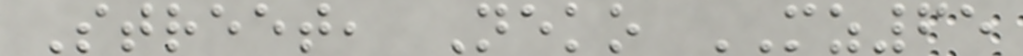Street, Neko MZ65
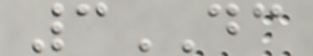3DC
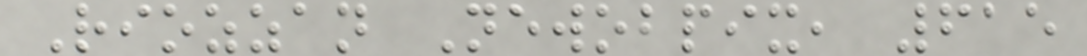Riozzan Newobpix, 615
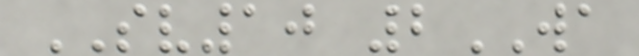SV10 2WA
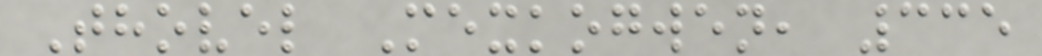Thovel Mexkogwen, 335
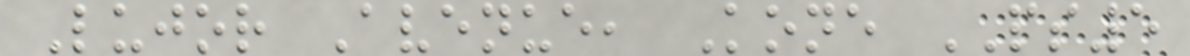Lujor Avenue, Kone PS5
